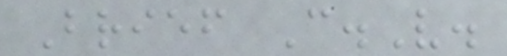Brief C.V.
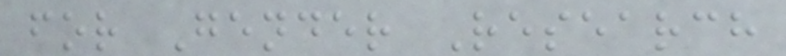for Gender Research
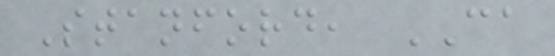Stanford, CA
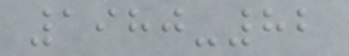1980-82
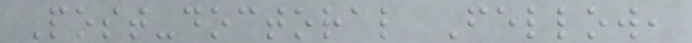Post-doctoral Fellow,
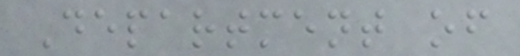Department of
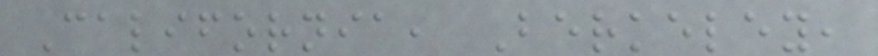California, Berkeley,
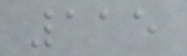115
